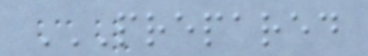PREPARED
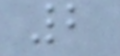2
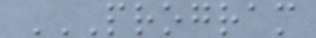PROGRAM
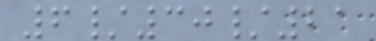6/30/21
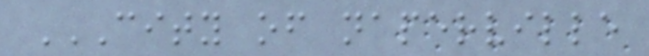CITY OF NAPERVILLE
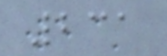231
